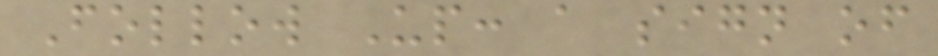Follow Up: a sign of
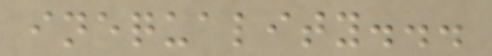inequality...
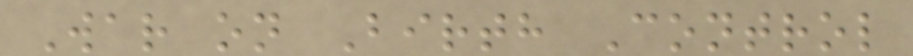War on Birth Control
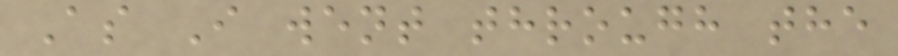As I went through the
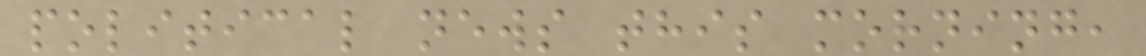political news this morning,
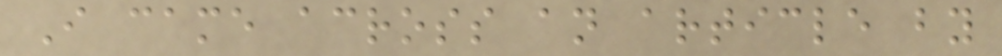I came across an article by
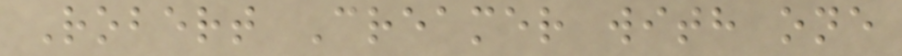Robert Creamer with one
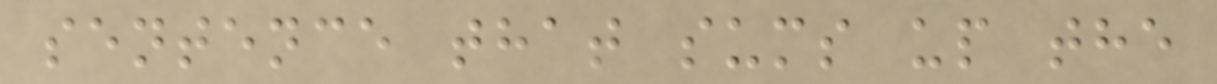sentence that sums up the
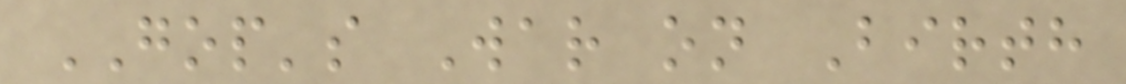GOP's War on Birth
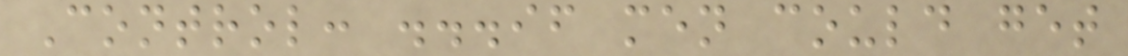Control: ...if men could get
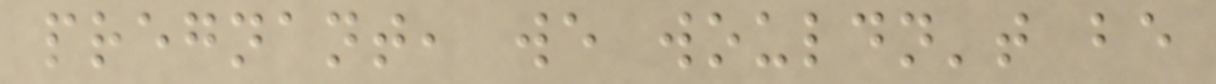pregnant, we wouldn't be
